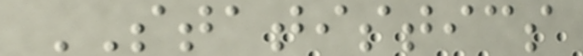STATISTICS
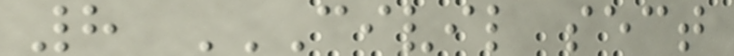8 CIVIL SECT
